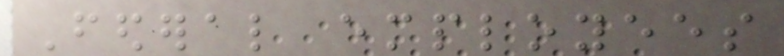Federal employees
